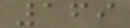169
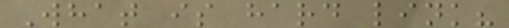What is hard link?
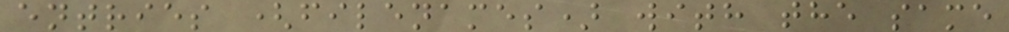entries (filenames) with the same
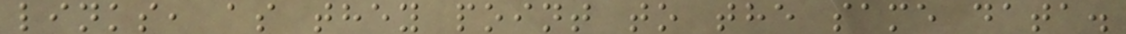links, as they point to the same data.
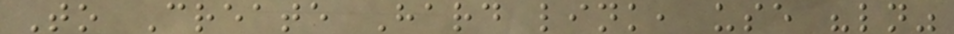To Create Hard link, use "ln"
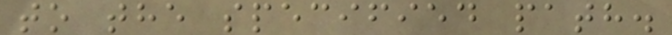to the specified path.
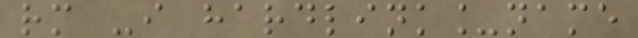rm -i hardlink_name
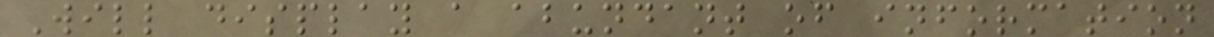Will display a abundant of information
